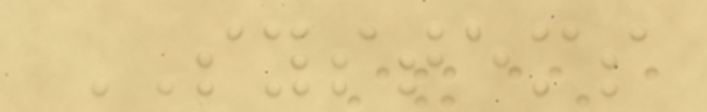SYSTEMS
